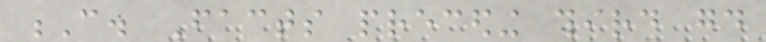C. Facts preceding third good
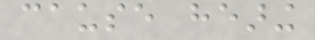cause hearing
